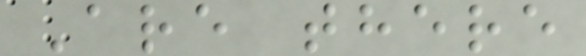Are there
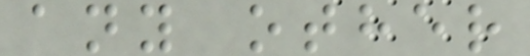any other
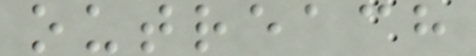outreach
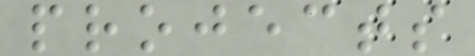projects
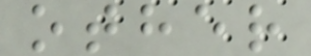other
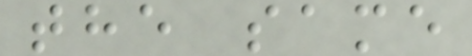the same
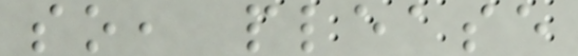so, please
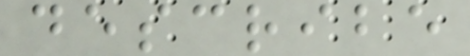describe
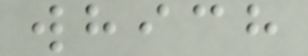which
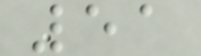51
